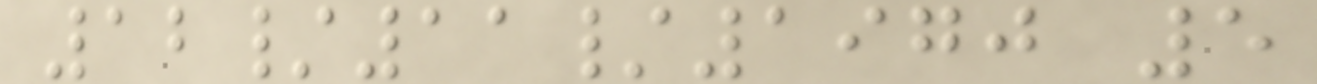12/11/1970 5
